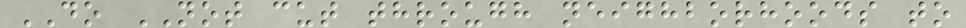DO NOT cut through neighborhoods to
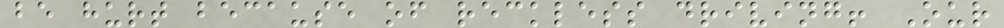be hurt because of reckless driving! Our
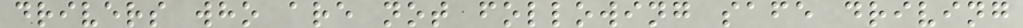drivers who are not following safe driving
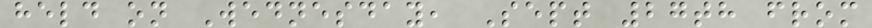held on Wednesday, Sept 27th from
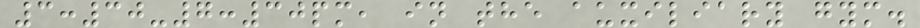3:30-7:30pm, in the auxiliary gym.
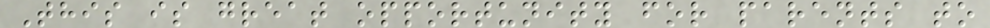This is great opportunity for parents to
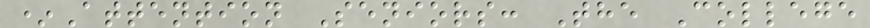*Attention Seniors: The College
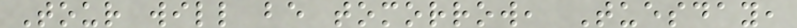Tour will be tomorrow, Tuesday,
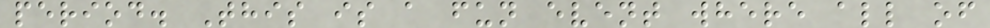period. This is a fun event where all of
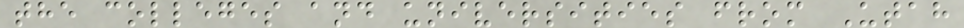the colleges and universities from Utah
